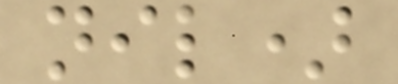nil)
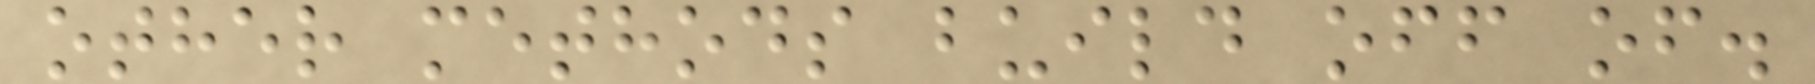other methods build off of.
